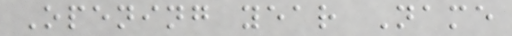Opening year Name
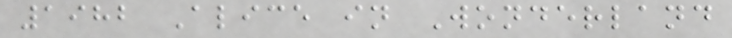1982 Alice in Wonderland
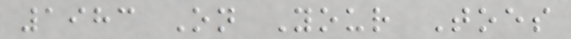1983 On Your Toes
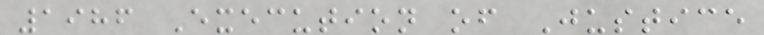1986 Execution of Justice
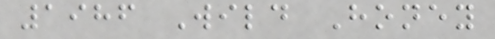1986 Wild Honey
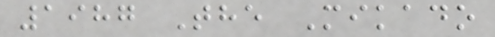1987 The Mikado
